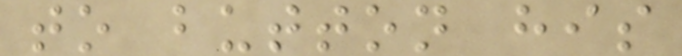to button his
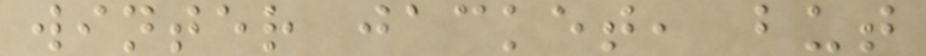winter jacket, but
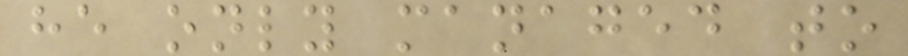he only managed to
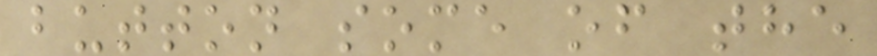button some of the
